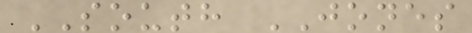SOUTH JONES
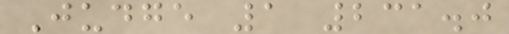Judge 1 231.0
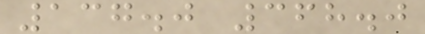137.0 368.0
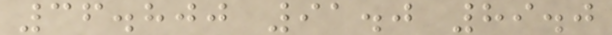36.800 91.0 89.0
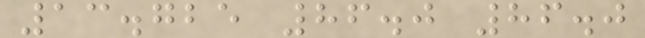13.725 86.0 86.0
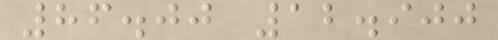86.00 12.900
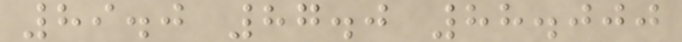89.0 87.0 88.000
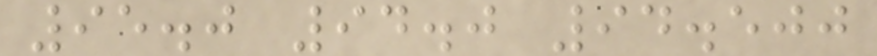95.0 94.0 94.500
